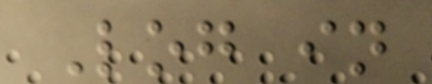Log in
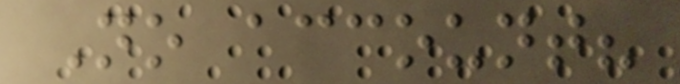No account?
